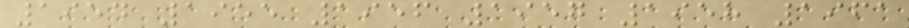1954 1955 1956 1957 1958 1961
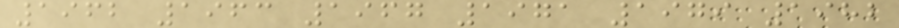1962 1963 1967 1971 1979 1982
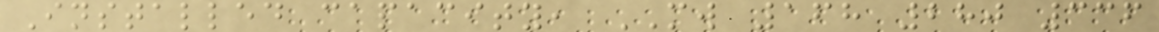Installed capacity, MW 168 280 336
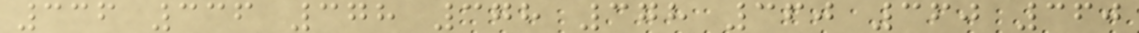336 336 378 378 378 360 360 360
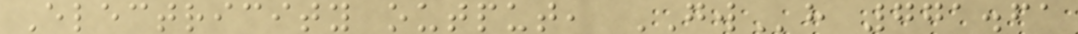Electricity output, GWh 771.61
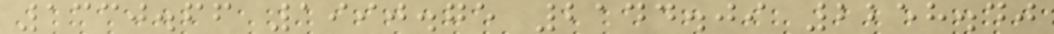1330.66 1990.75 2144.09 2258.40
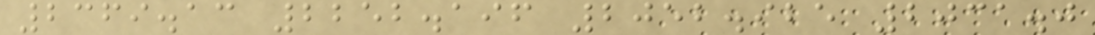2369.13 2252.196 2052.925 2031.0
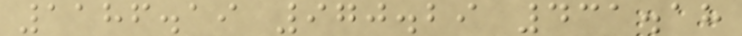1186.19 970.29 431.18
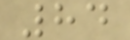84
